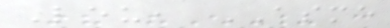Leu, ASME
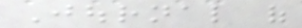Journal of
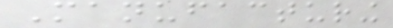Manufacturing
